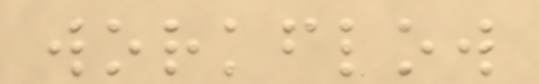workflow
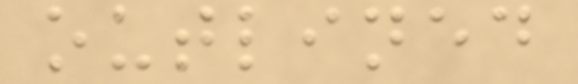outlined
